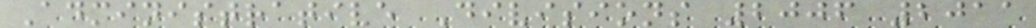Administrative Divisions 2006 2011
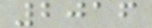2016
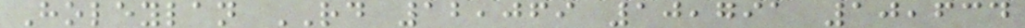Holeylan RD 12,069 10,791 10,634
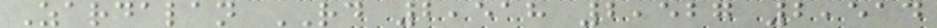Zardalan RD 2,518 2,527 2,514
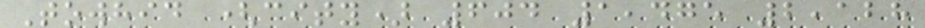Towhid (city) 604 1,475 2,128
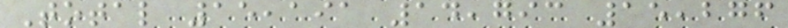Total 15,191 14,793 15,276
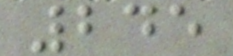245
